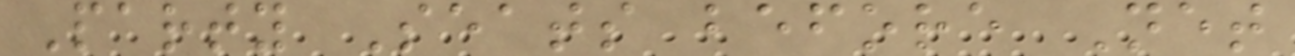Party Seats before Net
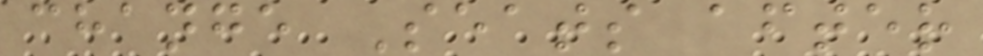change Seats after
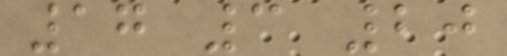17 3 20
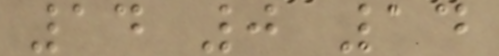14 0 14
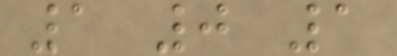1 0 1
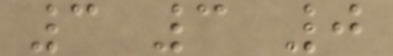3 3 0
